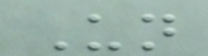Un
